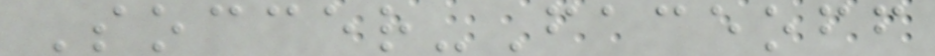Soccer-Faceoff
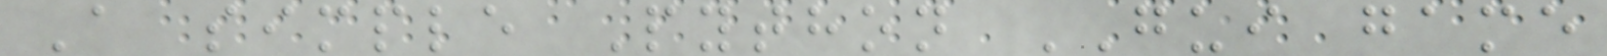A simple Python GUI game
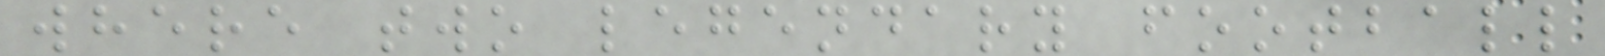where two legendary football
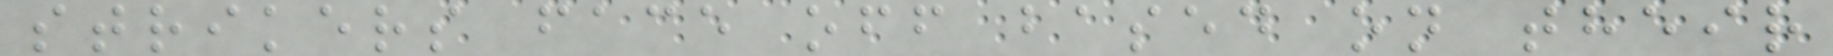strikers face off based on their
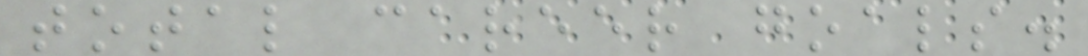total career goals.
